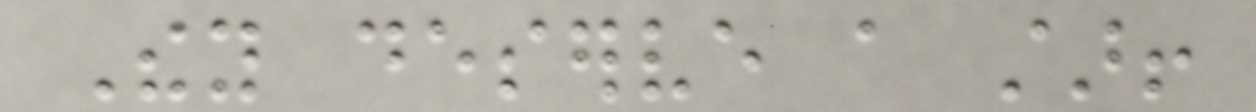They deserve a star!
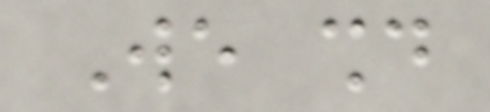We should
